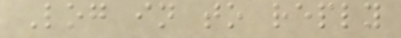Log in to reply
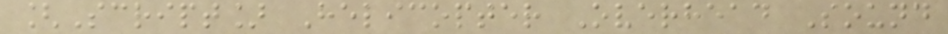[Script] Helicopter Overhead Sound
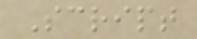Script
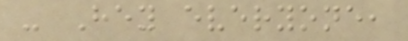- Hey everyone,
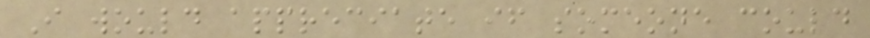I would appreciate if someone could
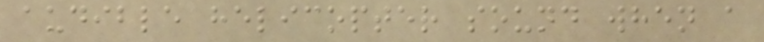audible helicopter sound when a
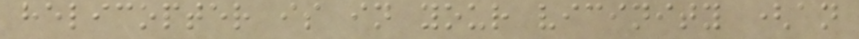helicopter is in your vicinity (an
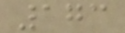173
